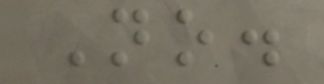No.
